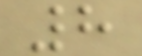8
